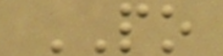PO
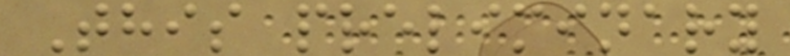This preliminary
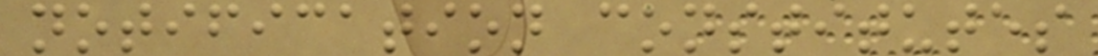notification constitutes
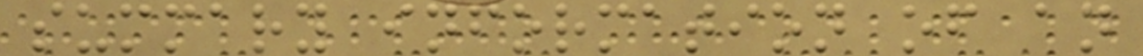summary information of an
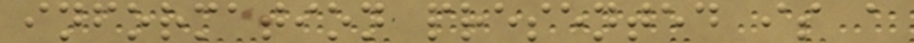information presented is a
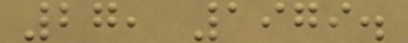27, 1979.
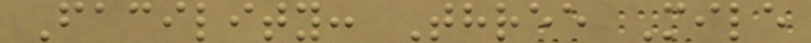Facility: Three Mile
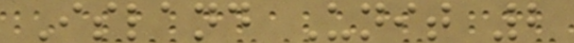Island Unit 2
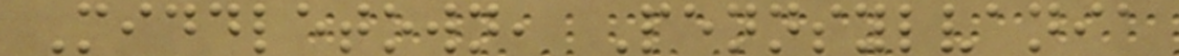Middletown, Pennsylvania
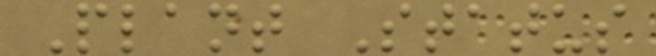Plant Status
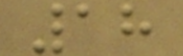18
